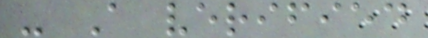- A verified
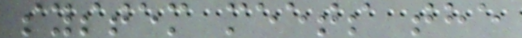system meets the
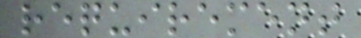requirement
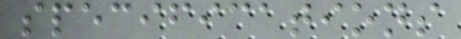specifications
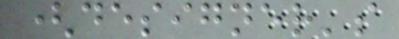(designer's
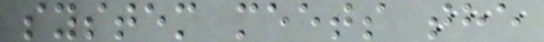system meets the
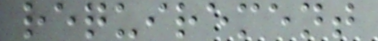requirement
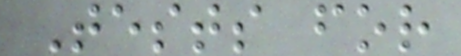Tests for
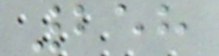258
